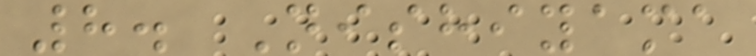8. Nishiyama
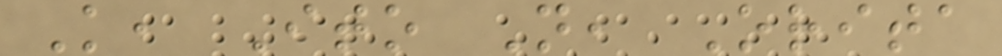K, Ito N, Orita
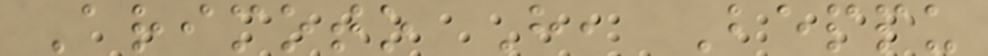Arimoto H, Beppu
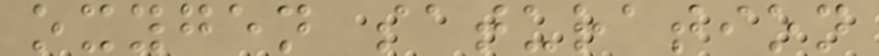oxygen saturation
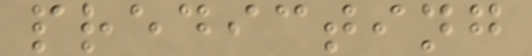predicting
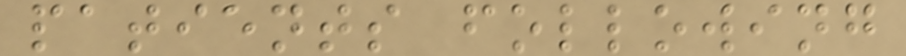patients following
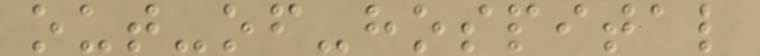out-of-hospital
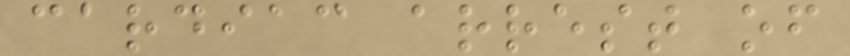cardiac arrest of
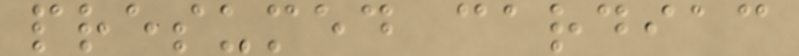presumed cardiac
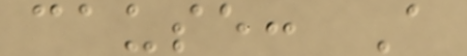cause: A
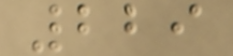229
